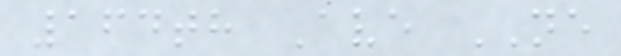164th Ave NE
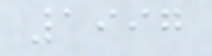1997
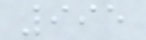995
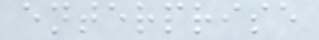enterprise
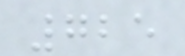725
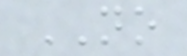NO
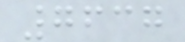7637
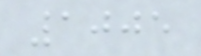1005
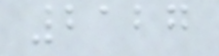2127
